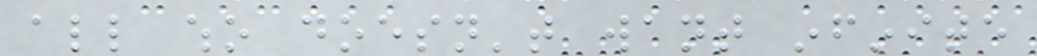all who doesn't want infinite
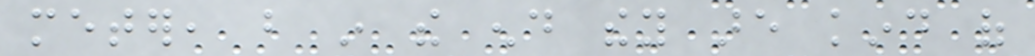meter, but in the end they are kind of
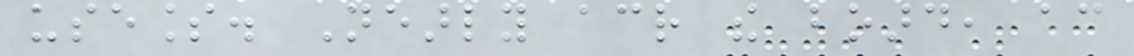useless. Nearly across the board, according
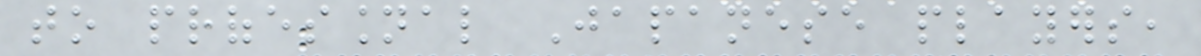to professional Japanese players,
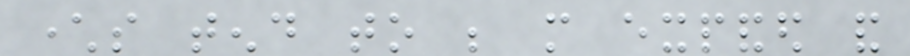characters tend to be more expanded and
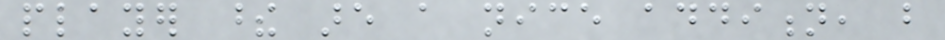player these are a nice addition, but
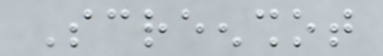Screenshot
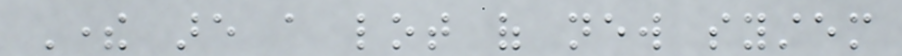There are a lot of new system
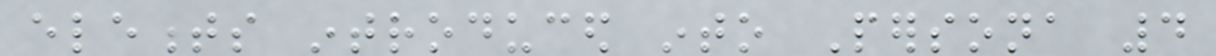elements introduced into Persona 4
